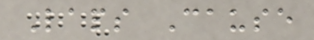Laps Cause
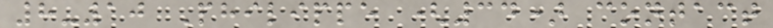8-10 Philippe (34) contact
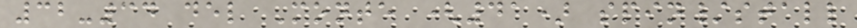32-34 del Monte (41) spin/stall
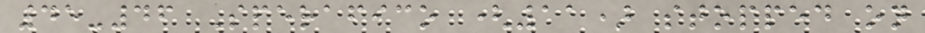45-46 Sperafico (11) stopped on
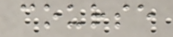course
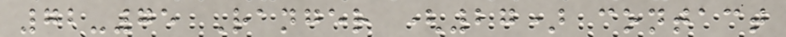72-75 Ranger (27) contact
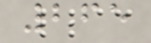265
